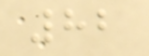82
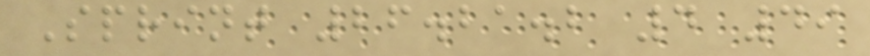Sprint 26.21.2 4 49
